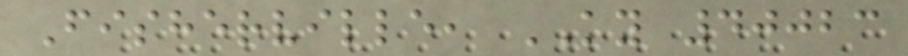Fisherville, KY 40023
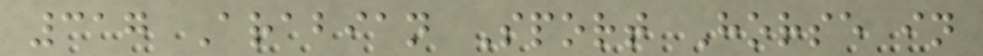317 Arabian Sport Horse in
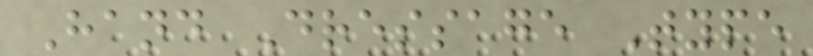Hand Dressage Type
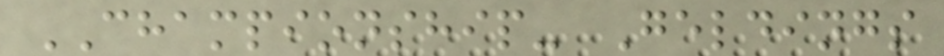CHAMPIONSHIP- Geldings
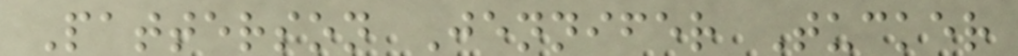Patterson Jennifer Tucker
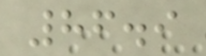86.9
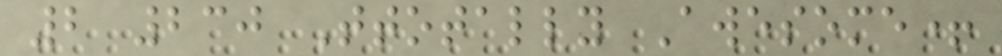2 230 Ttotally Awesome+
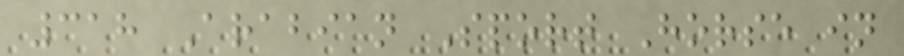318 Arabian Sport Horse in
